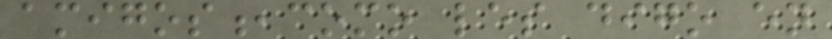amigos,como les digo en
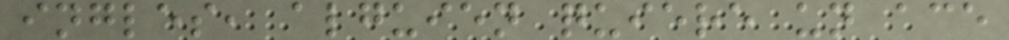ingles, alguien quiere un ace
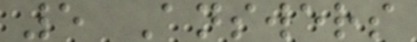5 Answers
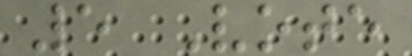5 Vote
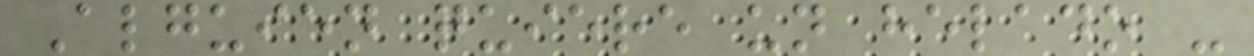Alguien quiere un helado -
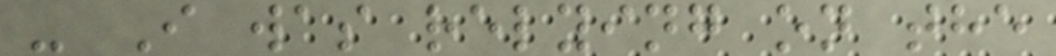- I was relying on the
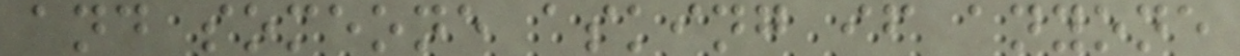and someone asking if anyone
